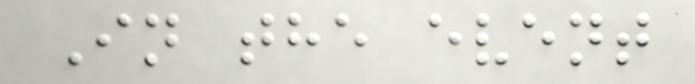In the event
